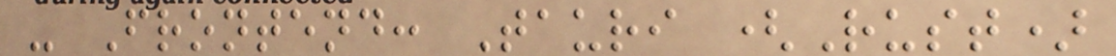- Frontend: Tauri (Rust)
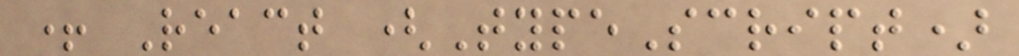+ React (TypeScript)
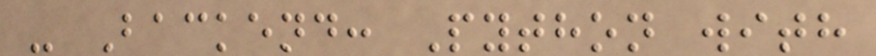- Backend: Python with
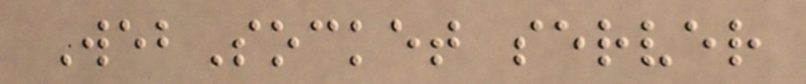WebSocket server
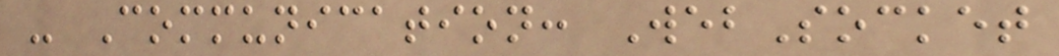- Communication: WebSocket
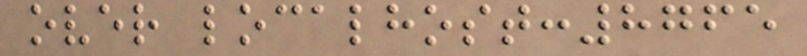over localhost:8765
